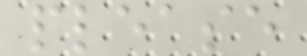please
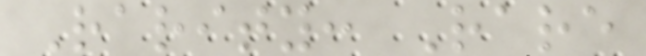Rarity: Rare
